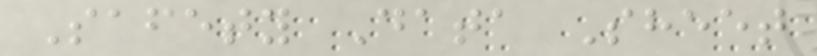Safety Data Sheet
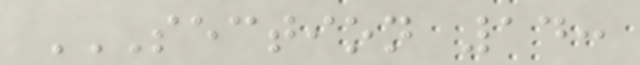SECTION 14:
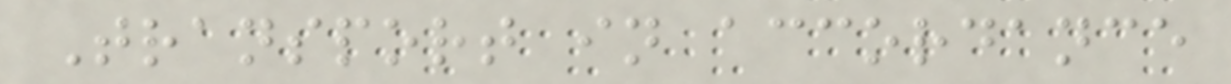Transport in accordance
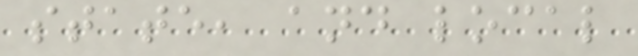state, and local
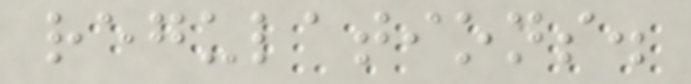regulations.
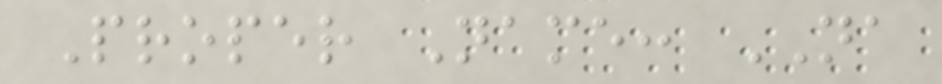Proper Name: NA
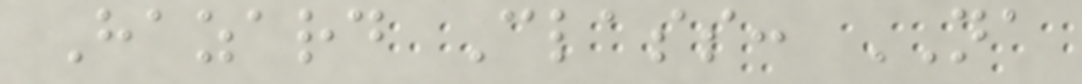Hazard Class: NA
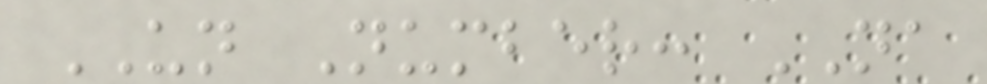UN Number: NA
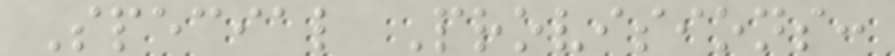Special Provisions:
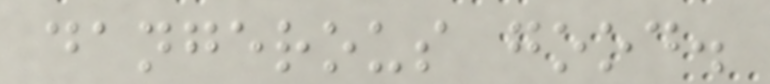dangerous good.
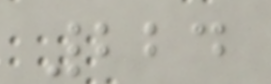224
